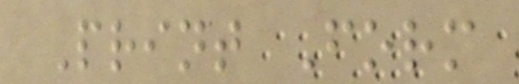Print Form
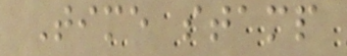Time stamp
